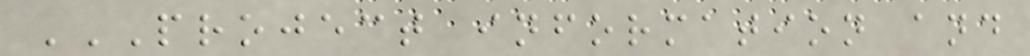PROJECT INFORMATION AND
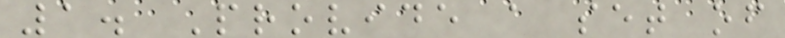1. Provide a set of
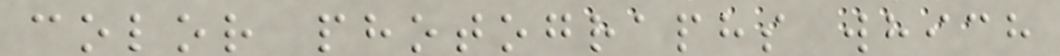color photographs which
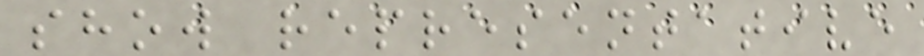show representative
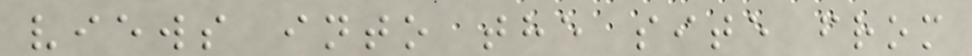views into the site from
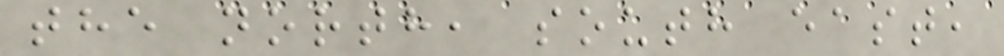the north, south east,
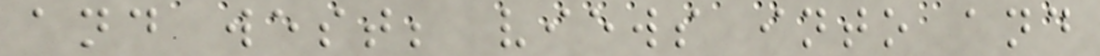and west; views into and
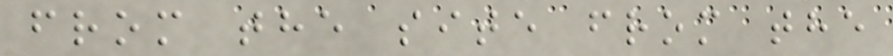from the site from the
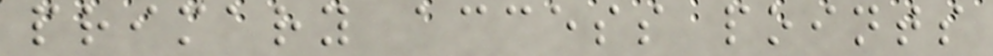primary access points
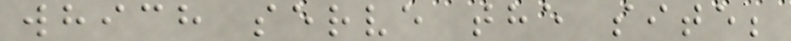which serve the site;
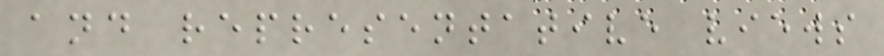and representative views
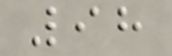98
